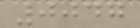0047
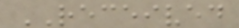RECEIVED
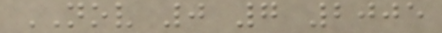NOV 0 7 2005
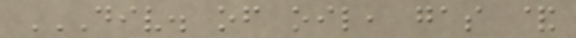DIV. OF OIL, GAS &
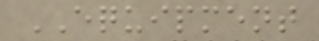EQUIPMENT
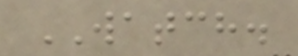WATCH.
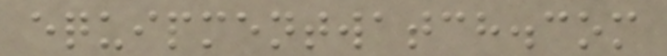equipmentwatch.com
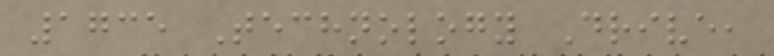1735 Technology Drive,
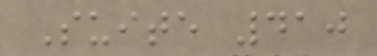Suite 410
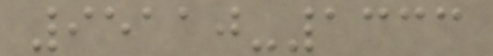95110-1333
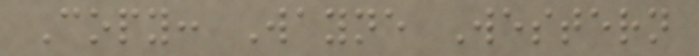Copy: Wayne Western
